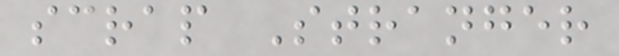scrap Stranger
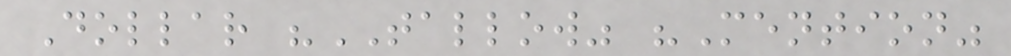Dollar "TALLOW" "Mention"
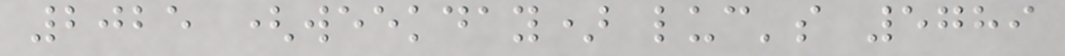2025 (weekday) luc's 5789
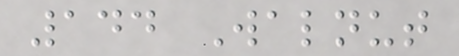144 Walnut
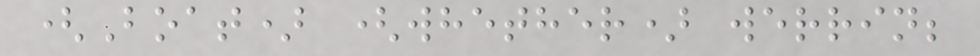(Boat) (whether) werrin;
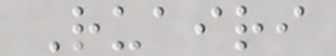Ruairi
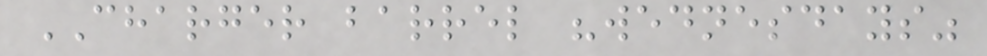CHARGER barrel "wednesdays"
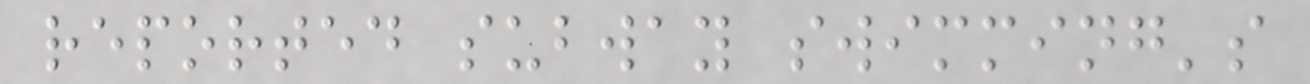reported subway swimming's
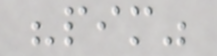"pim"
